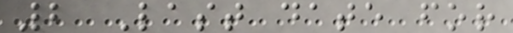2 Last date for
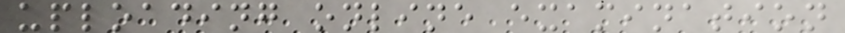uploading online examination
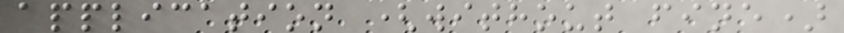application (without fine)
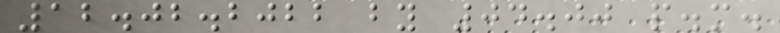12.02.2022 by 04.00 p.m.
